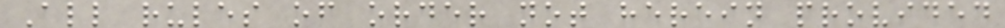All rules of order not herein provided
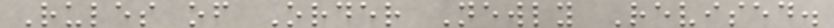Rules of Order Newly Revised.
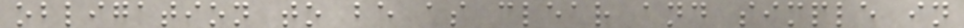obligation to be as clear and simple in
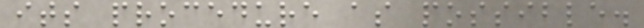its procedure as possible.
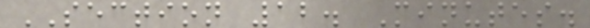SECTION 12. Minutes.
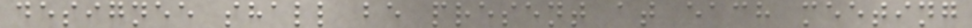designee shall be present at each meeting
